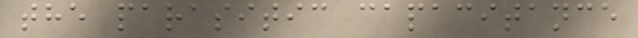the parasitic capacitance
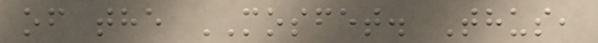of the MOSFET. Thus,
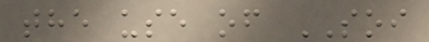the use of SOI
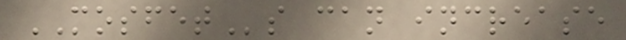MOSFETs can increase
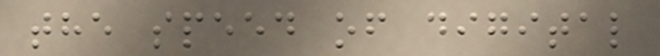the speed of digital
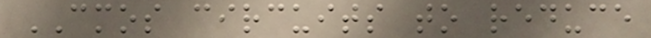CMOS circuits to reduce
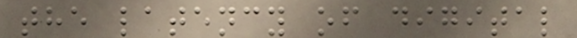the latency of digital
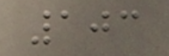103
